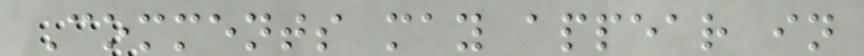Comments may appear in
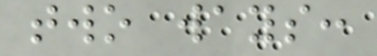two ways:
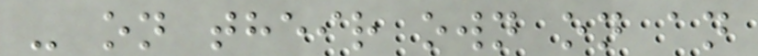- on their own on an
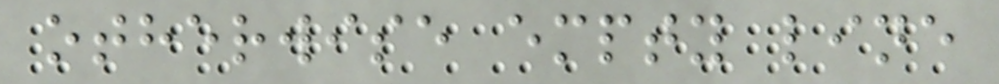otherwise empty line
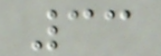33
